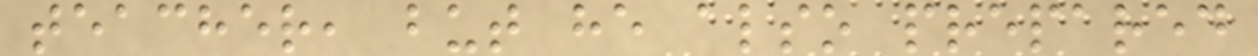teacher, but he also prepared
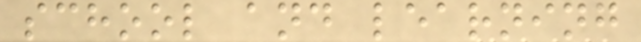school and learning
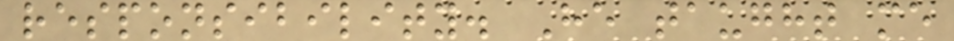responsibility. He taught me
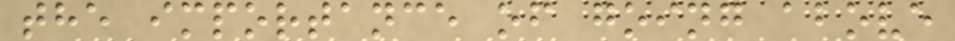the importance of going above
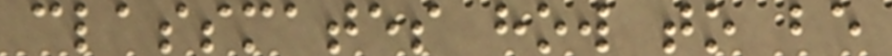classmates how to be
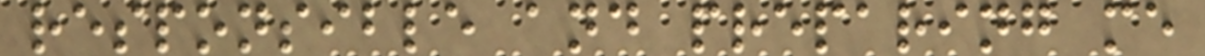responsible and preparing me
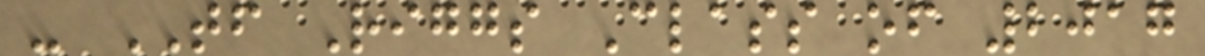- TF Riggs Class of 2017
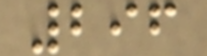296
